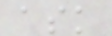ask
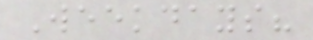Weekdays?
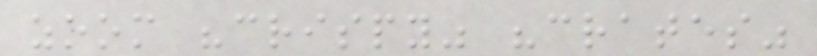zoom "crispy" "crates"
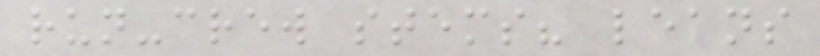run-crew stems? leans
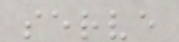serve
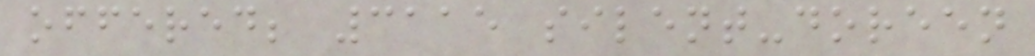offered; 3115 silent-doreen
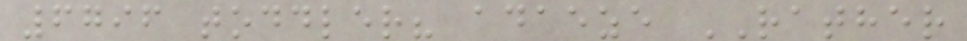6796 toddler? adaeze RATHER
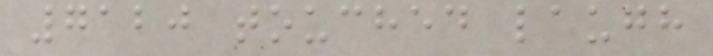7120 touched laugh
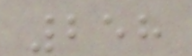258
